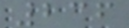236
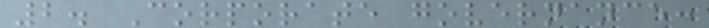2. Corporate governance:
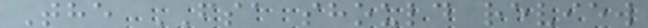The FSA should review
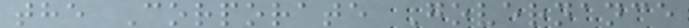the Corporate Governance
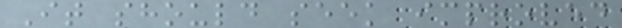It should seek improved
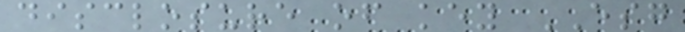disclosure of key ESG
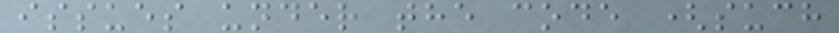issues under the code (such
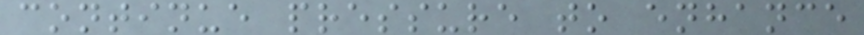continue pressure to enhance
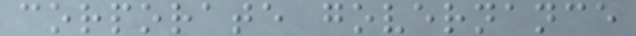corporate governance
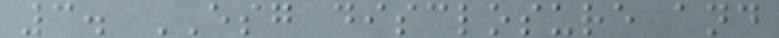3. ESG disclosure and
